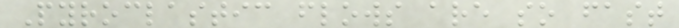Pyroclastic flows are so fast
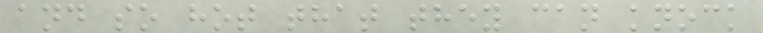and so hot that they can knock
